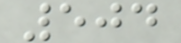504
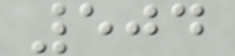504
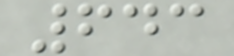643
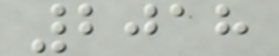2018
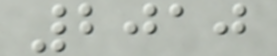2010
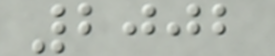2002
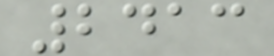2413
